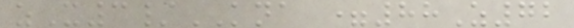zX3/KNA =88Z72
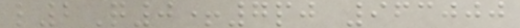l2Q0+7pj 963000
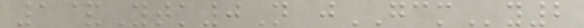1&Ytk0N jGCMy2
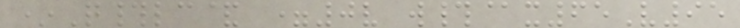*Q#lc& =0v w#@x65V95
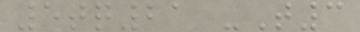5tq21 -T3
